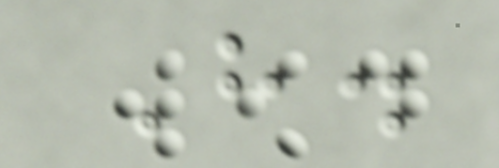H.
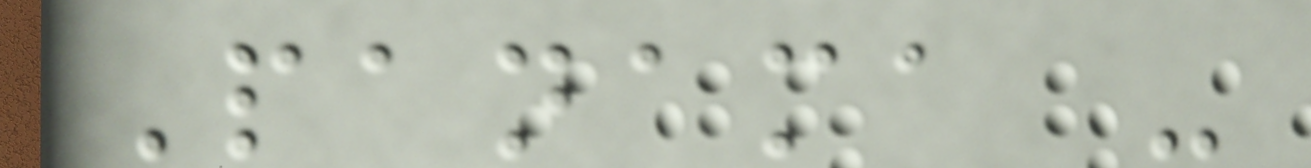Panama -
